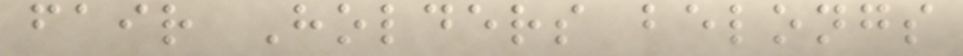fair Holders belongs
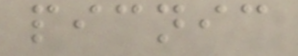picnic
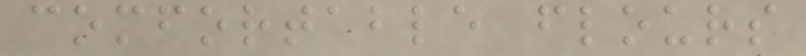comfortable flours
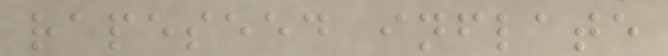rapeseed inflate
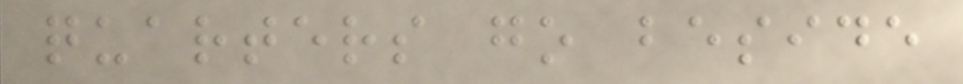quarters go beside
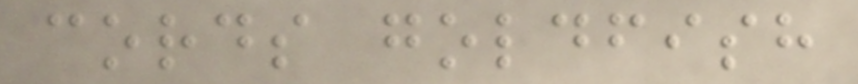cords goldfish
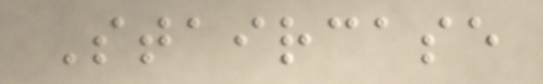Staircase
